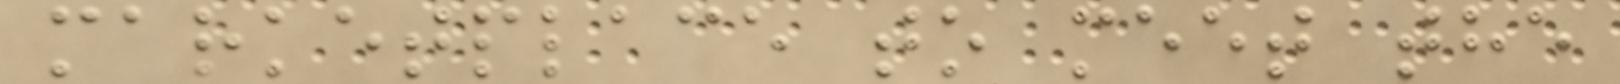marketplace to meet the
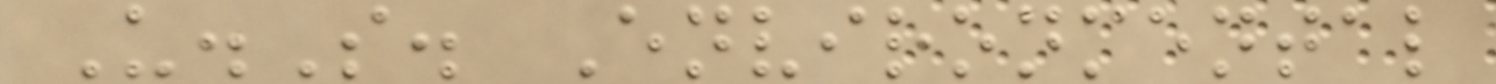U.S. Environmental
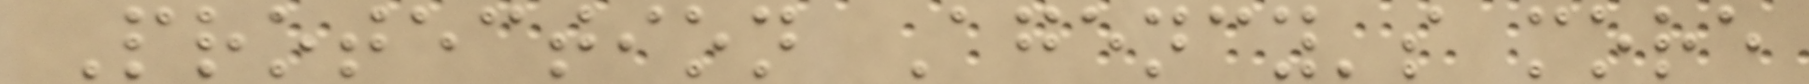Protection Agency's more
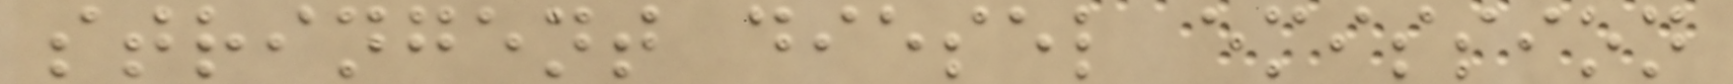stringent diesel emission
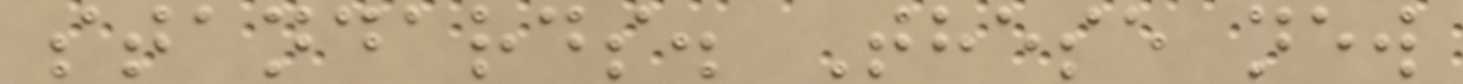standards. These new
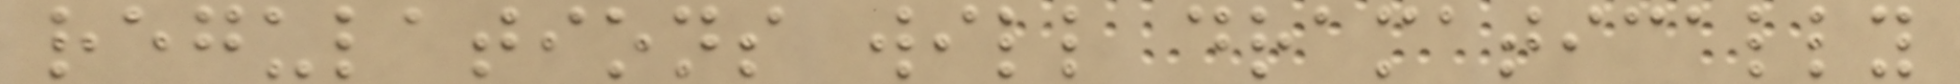regulations will dramatically
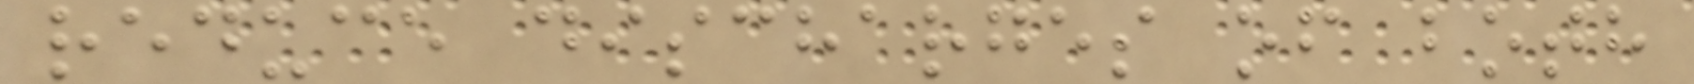reduce discharges of both
